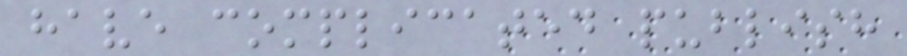have complicated publish
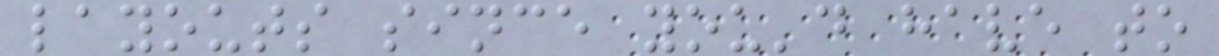layouts since you'd have to
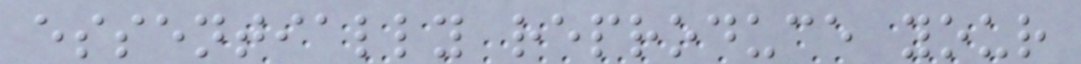essentially reproduce your
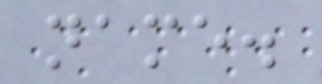name.
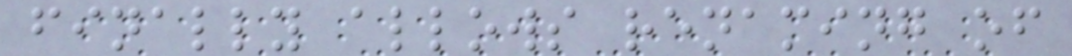finally allows renaming of
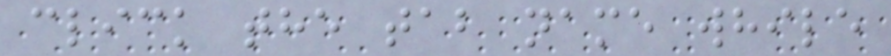click the tab name while
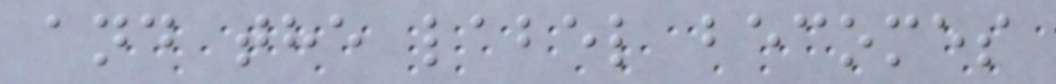and the label becomes
